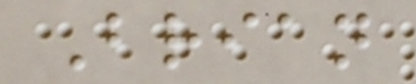Brian
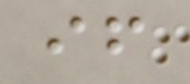if
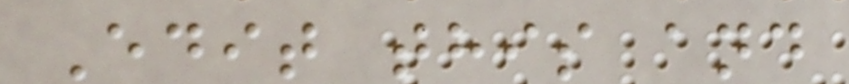Edit this and
